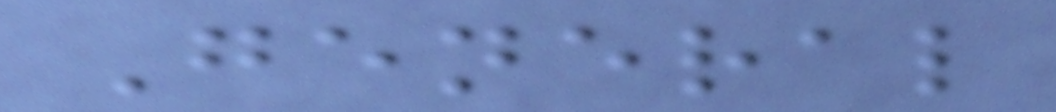General
